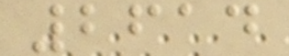2614
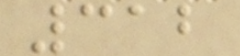312
